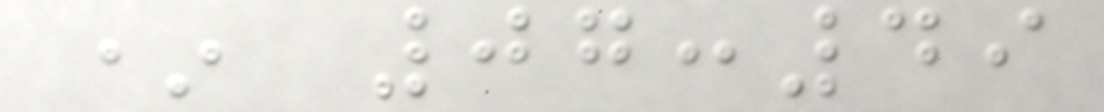* 07:49
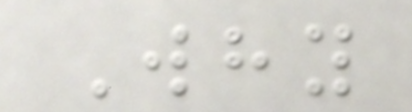Why
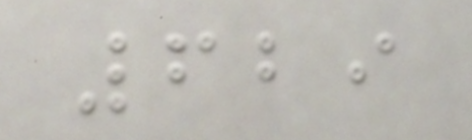629
